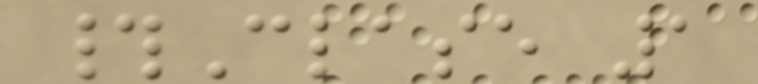#Clase 1
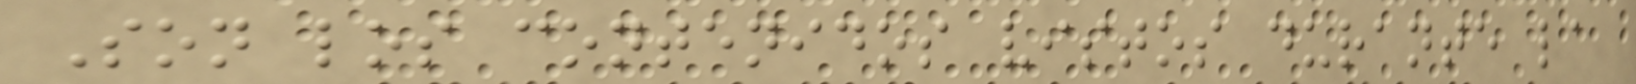Son los contenidos vistos durante la
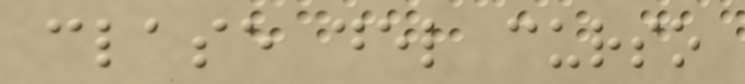clase del curso
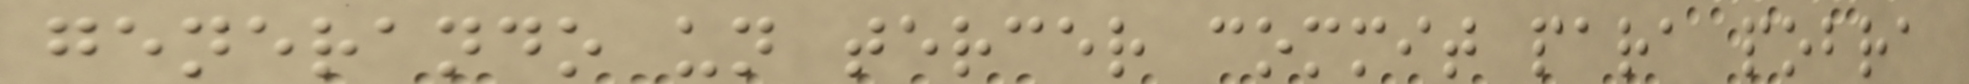generando un tercer commit para pobra
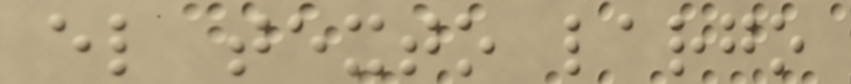el texto largo
